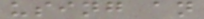using an
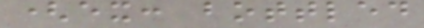(ex: bottled
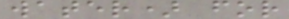water) for
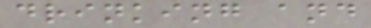drinking and
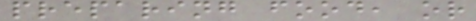preparing food, or
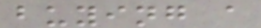buying a
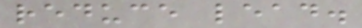reduce lead.
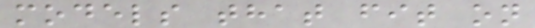models that fit on
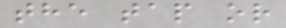the tap or
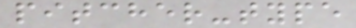pitcher-type
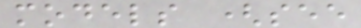models (see
